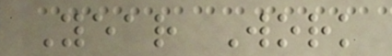Year Work
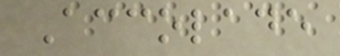Accolade
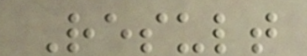Result
